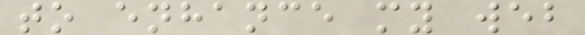to enhance my web
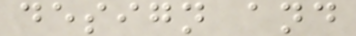design and
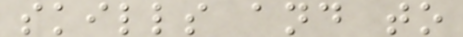skills and to
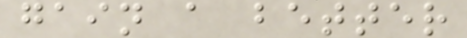gain a better
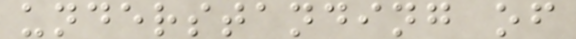understanding of
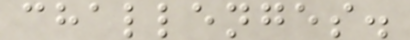challenges.
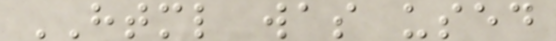HTML was used
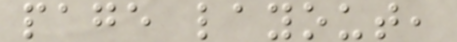page layout,
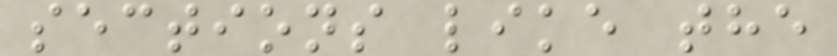sections like the
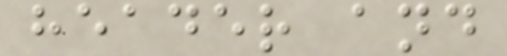header and
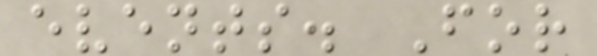events. For
